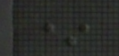*
